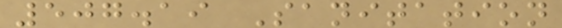507.19 Sanitation
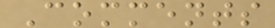Comments
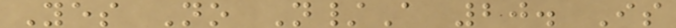Yes No N/A 20. Is
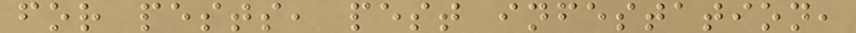for pests, pest infestation,
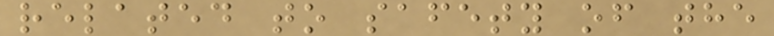related to safety of the
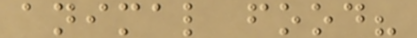animal food?
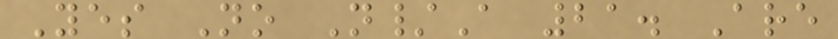Yes No N/A 21. Are
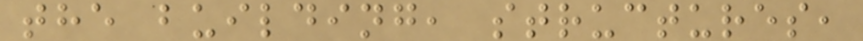the building, structures,
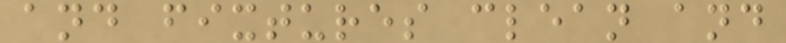and fixtures clean and
